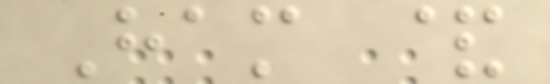Ham &
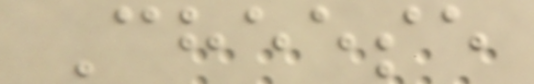Cheese
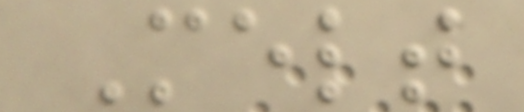Melt
